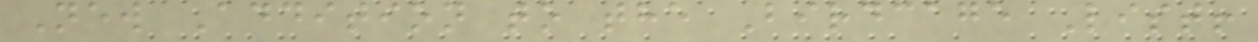New Addition to the Birdcage List!
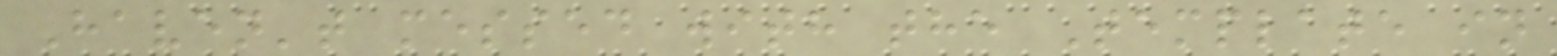Haven't messed with the Template in
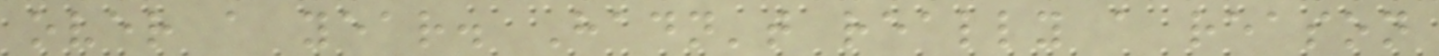over a year. Hadn't really a reason
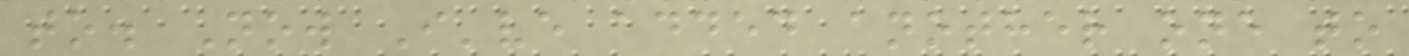to. Now I've added another one to
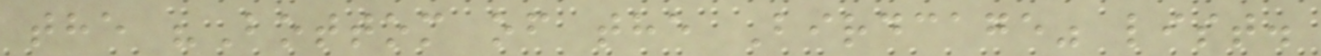the "Bottom of the Birdcage" list.
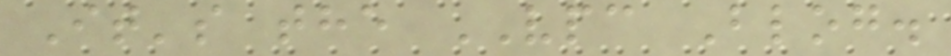It's the VPC Blog.
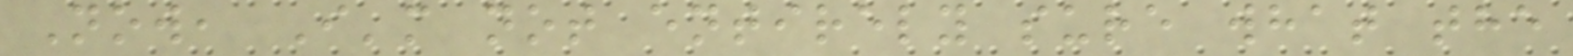Now, I'm not entirely sure what the
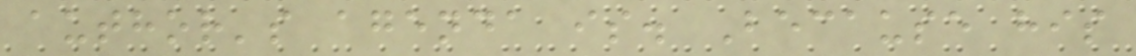author's agenda is. Because his
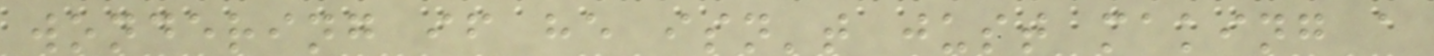wondering if he isn't just making a
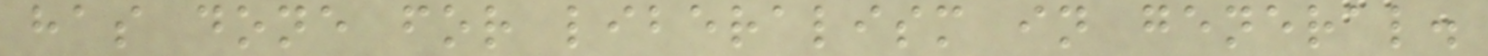has done for liberalism in general.
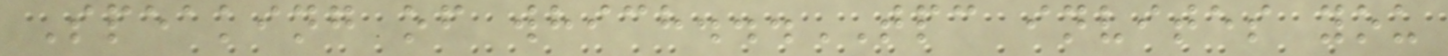Speaking of which...TPC invites you
